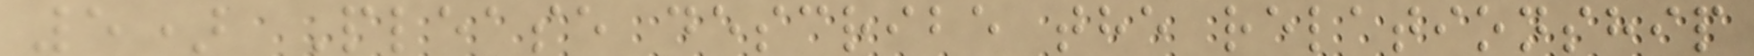5) Please describe the relationship
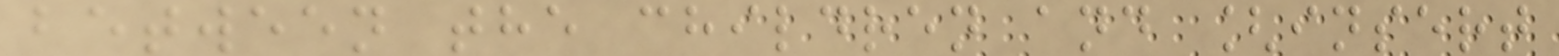between the children and [insert
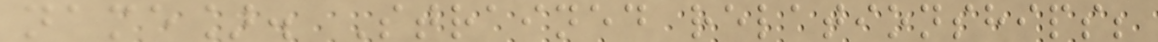name]. Strained relationships;
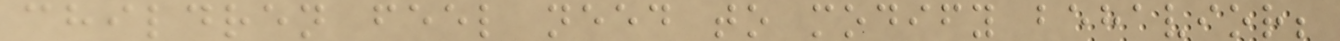children feel need to modify behavior;
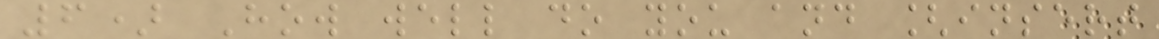6) How well do you and [insert
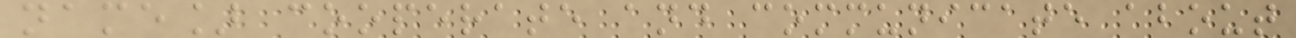name] cooperate and communicate about
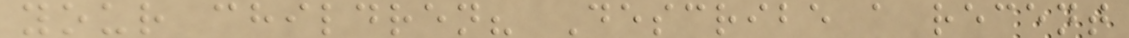your children? Describe a recent
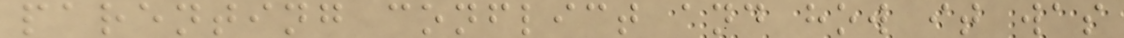parenting conflict and how it was
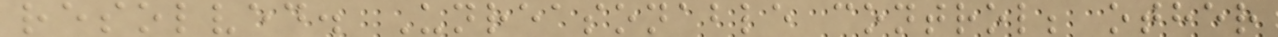resolved. Unreasonable control; other
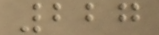227
